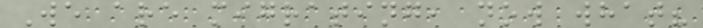We are migrating, now what?
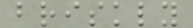briskly
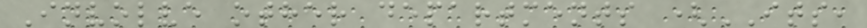Involve other departments (ITS,
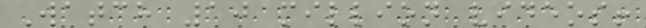Watch 10 million videos!
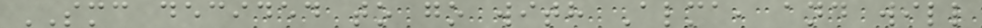SMC decided to go with Alma, and will
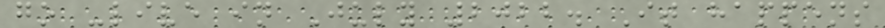go -live in July 2022. It happens
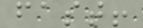fast!
